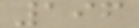196
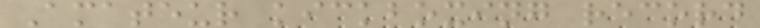Amateur kickboxing record
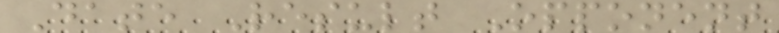Date Result Opponent
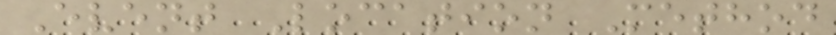Event Location Method
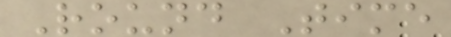Round Time
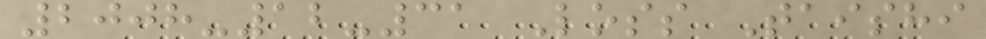2008-12-31 Loss Taishi
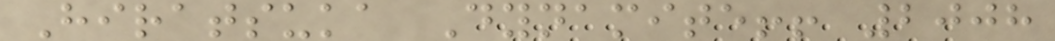Hiratsuka Dynamite!! 2008
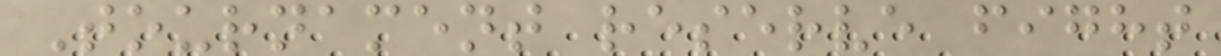Tournament reserve fight
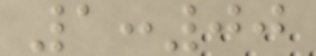1:00
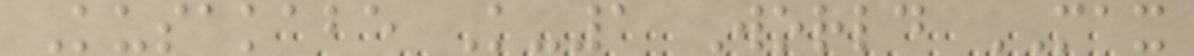Kusakabe K-1 World MAX
